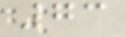73
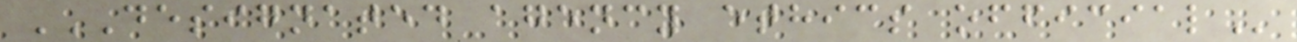DESIGNATED AGENCY ETHICS OFFICIAL
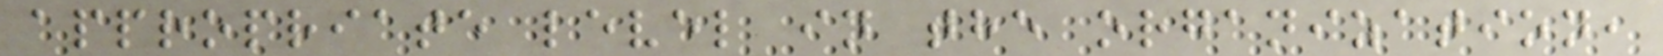appropriate level in the organization,
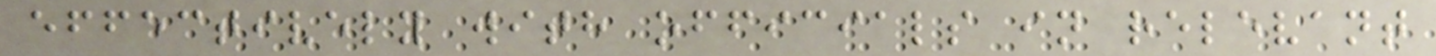effectively with officials in relevant
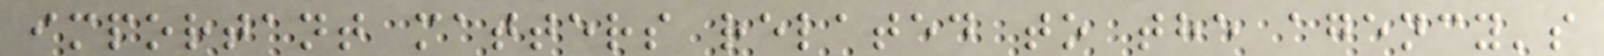important matters related to the agency's
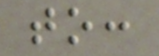to:
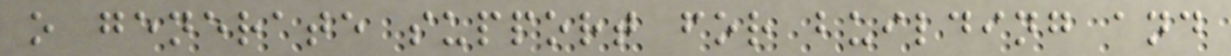o generate support for building and
